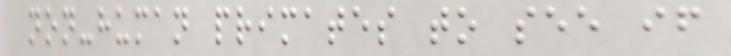non-human primates to see if
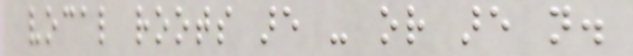vocal roots are - or are not.
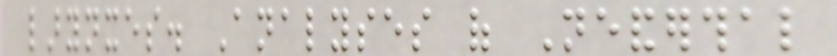larynxes. Analyses of Neanderthal
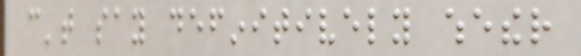can't say definitively whether
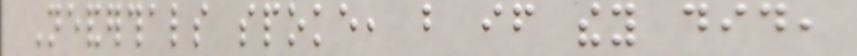Neanderthals spoke, but if they did,
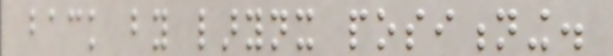back by larynx positioning.
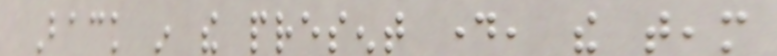Back in the present day, the team
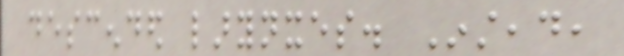descended larynxes. Instead,
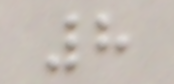8
